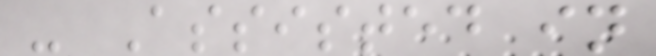- Assisted in
